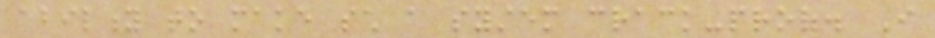ability to make such a system crack-proof. I
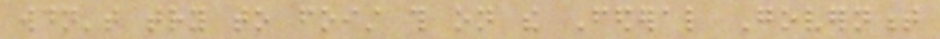wouldn't try to foist this on the Federal Government
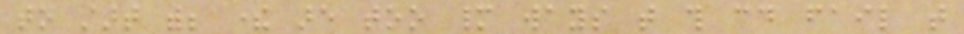to start with; there are too many ways that this could fail that
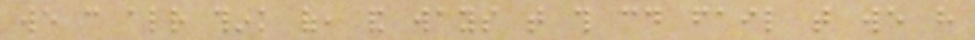we can already think of, and ways that this could fail that we have
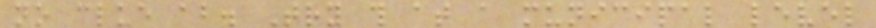no clue about. Try this at a municipal level
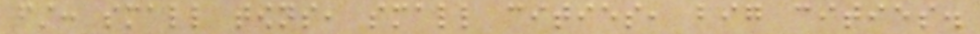first: small towns, small cities, big cities.
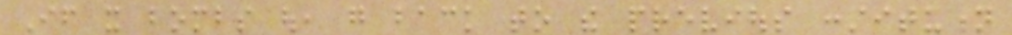If it bombs out, go back to the previous constitution
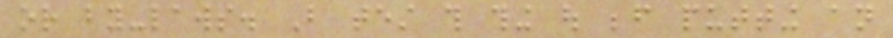or by-laws. But test this thing out before putting an
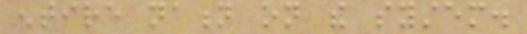entire nation on the system.
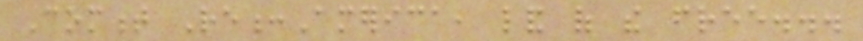Comment Re:America, land of the free...
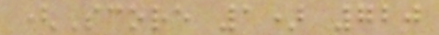(Score 1) 720
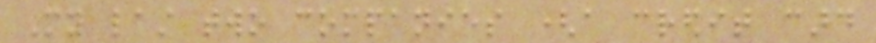My last two companies (a credit card
